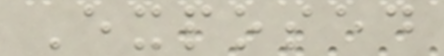Exposed
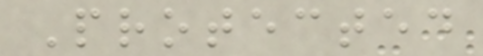Protected
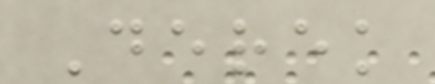Derek
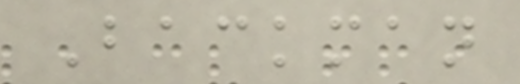Backman
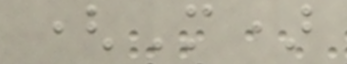(M)
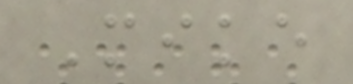Mike
